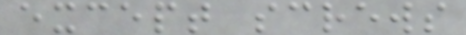except screws
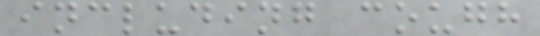including cough
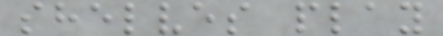shelves play
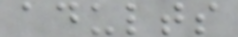adults
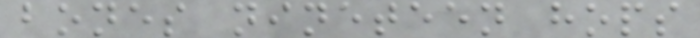bones nineteen hops
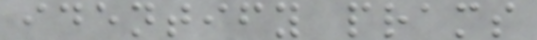identify prams
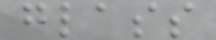glass
